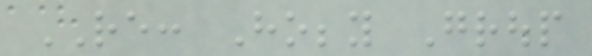RE: Hobby Group
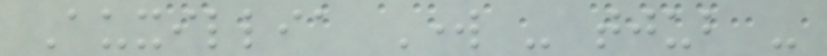Auxillia Work - tjub -
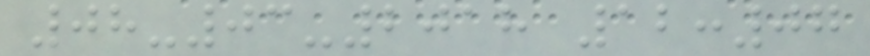08-03-2018 12:07
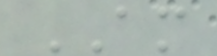AM
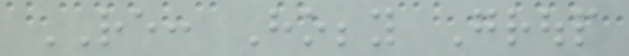RE: Hobby Group
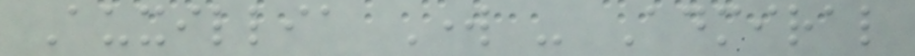Auxillia Work - Admiral
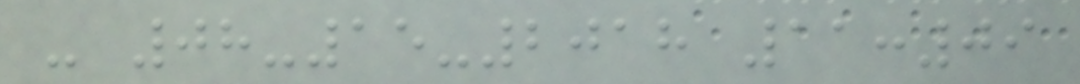- 08-15-2018 11:09
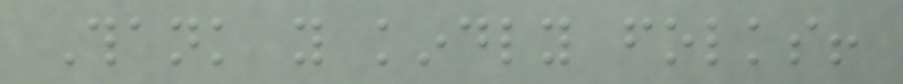Thank you kindly folks!
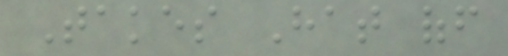Takes Hat off
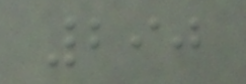290
